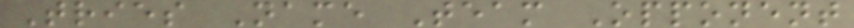Tries Name Team Opponent
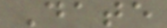Date
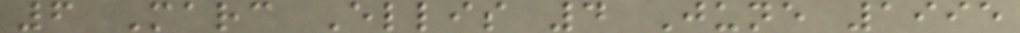6 Marc Ellis 4 June 1995
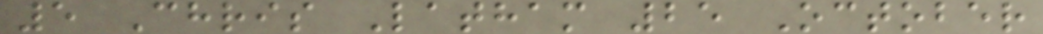5 Chris Latham 25 October
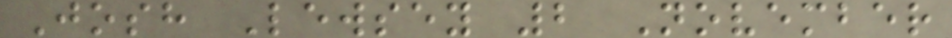Josh Lewsey 2 November
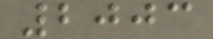2003
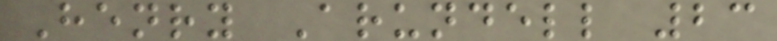Henry Arundell 23
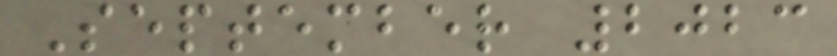September 2023
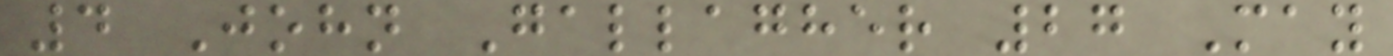4 John Gallagher 27 May
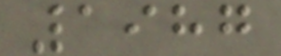1987
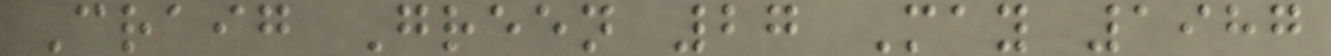Craig Green 27 May 1987
